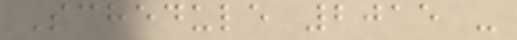Schedule 2015 -
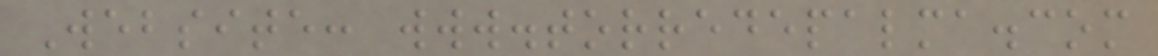Website: www.torredepalma.com
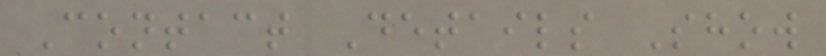Contact Details Show
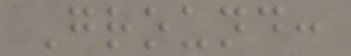Ground:
